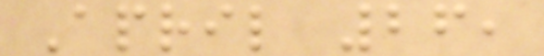April 26,
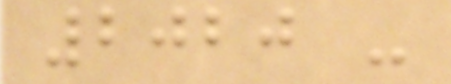2020 -
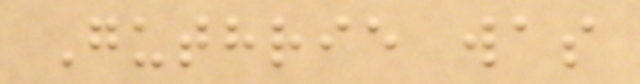Guthrie was
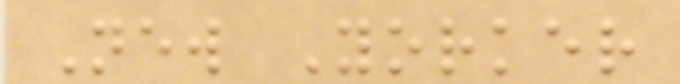New Yorker
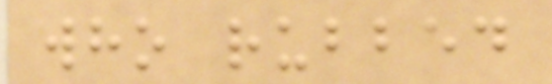who rubbed
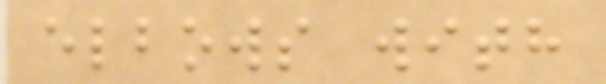elbows with
